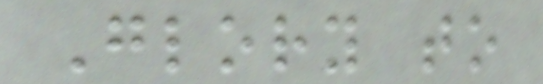Glory to
